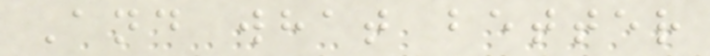And what better
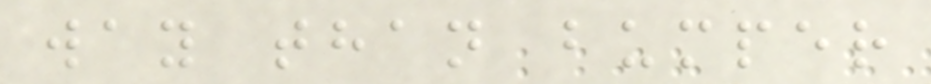way than bumper
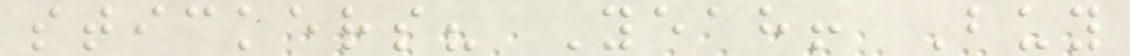stickers? Yeah! Buy
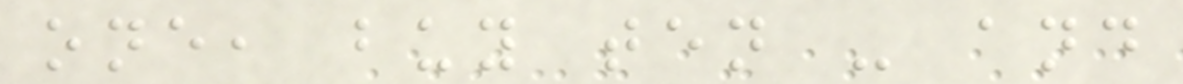one, buy ten - and
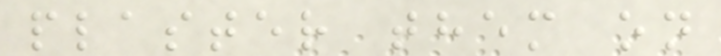plaster them on
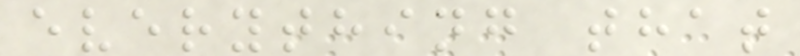everything that
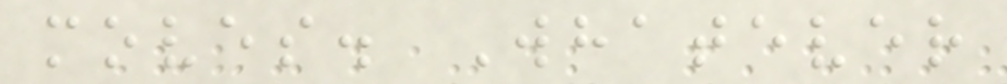moves. Whatever
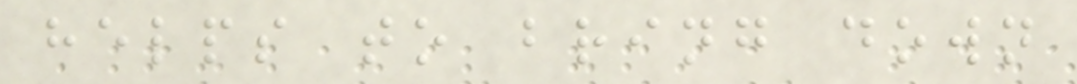helps to bring down
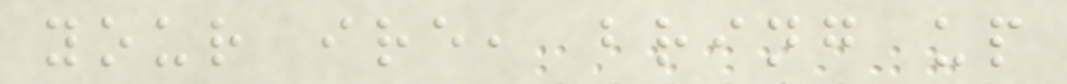your ire, bring up
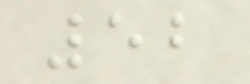52
